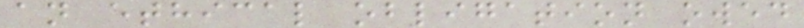an ethical obligation owed
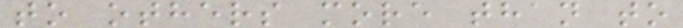to others more than to
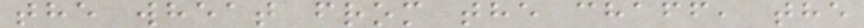the wheat from the chaff, the
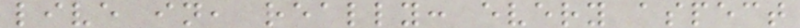live in, really: every aspect
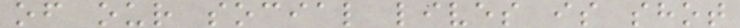of our social lives is shot
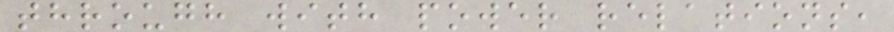through with power relations,
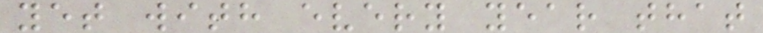yet with every year that
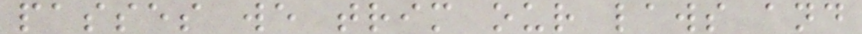passes we trim our laws and
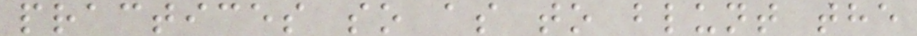practices so as to blunt the
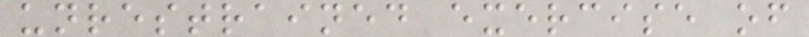unrestrained exercise of
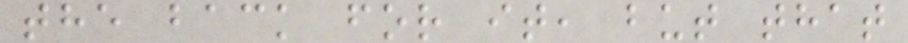the back for it, but that
